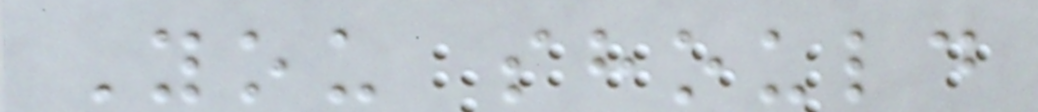You should
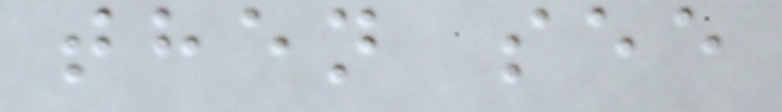then see
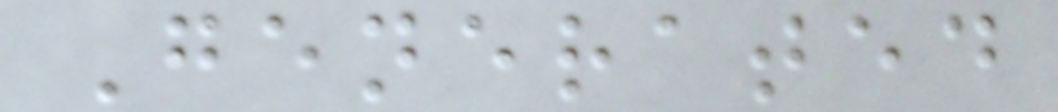Generated
